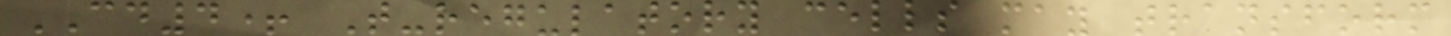CD4+ T-regulatory cells may transform
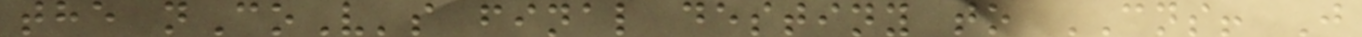the nCoV's final destiny to CNS! J
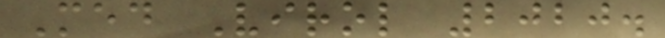Med Virol 2020.
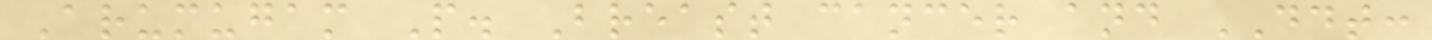Arumugam P. Breast cancer and DDT:
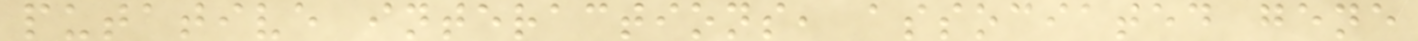putative interactions, associated gene
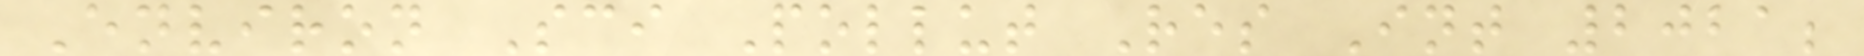Environ Sci Pollut Res Int 2021;
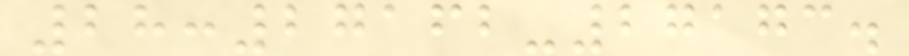28:27162-27173.
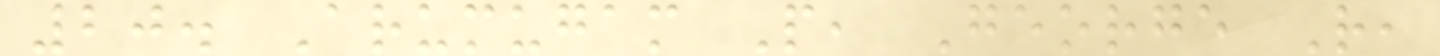20. Arumugam P, George R,
